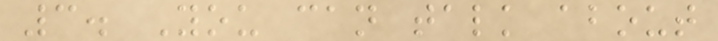3. You can talk about
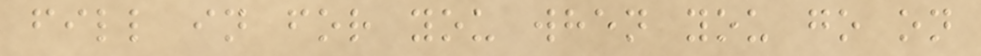fill in for you when you go on
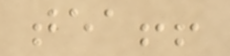tea!!
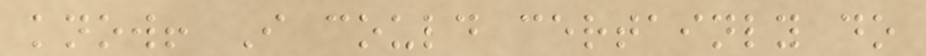know! I could certainly do
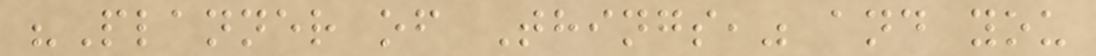"Planner of Things," and you
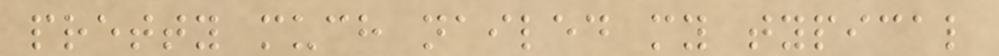pretty much nailed my typical
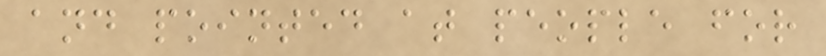and pointed at people for
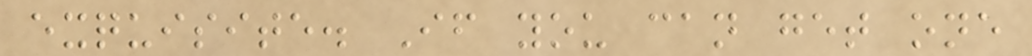exquisite. If you can get one
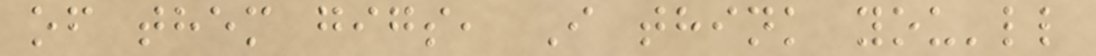of them gigs, I think you'll
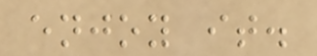enjoy it.
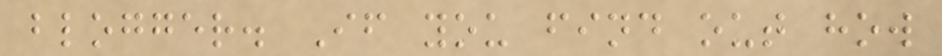blogger. If you find out how
